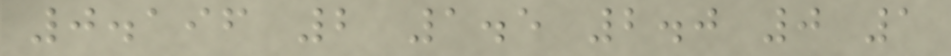0.196 2 1.5 2.0 0 1
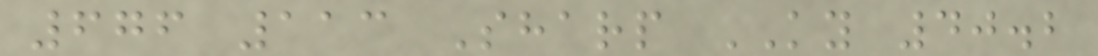676 113 Sharp KY 40.2
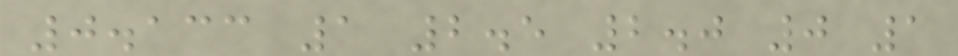0.133 1 2.5 2.0 0 1
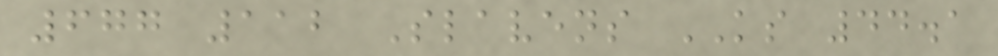677 112 Slavens KS 44.1
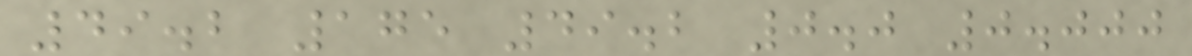49.2 175 49.2 0.0 0.000
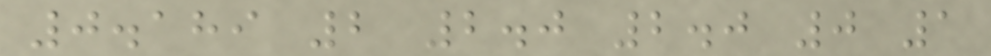0.189 2 2.0 2.0 0 1
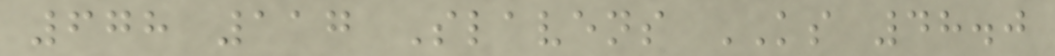678 117 Slavens KS 48.0
